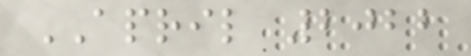APRIL 2022
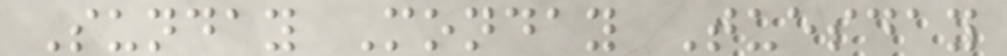Sunday Monday Tuesday
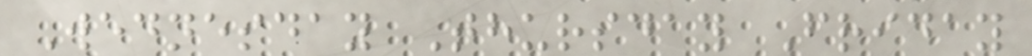Wednesday Thursday Friday
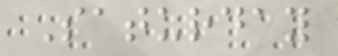Saturday
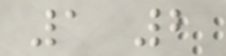1 2
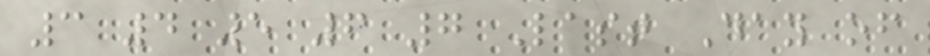3 4 5 6 7 Last Day of
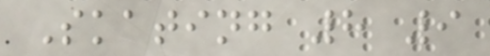Skating 8 9
